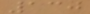130
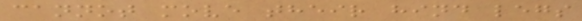cannot move their hind legs
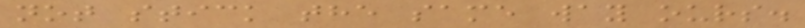not stick the same way ours.
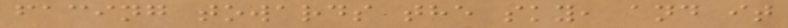facing towards the sky, and it
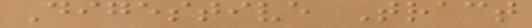Digestive Tract
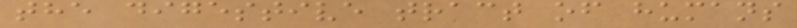the digestive tract of humans
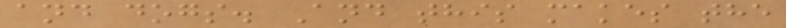and dogs. And this makes the
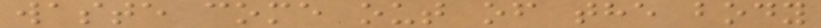waste come out of the body
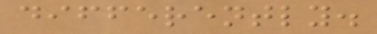differently.
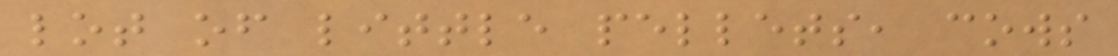lot of little pellets, cows
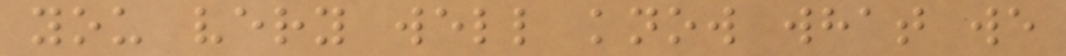you very well know what we
